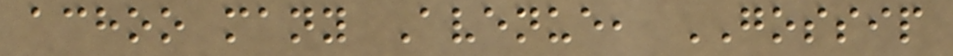achoo many Avenue, GOSSIP
